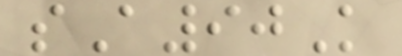sA90K
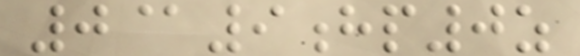0@9hp0z
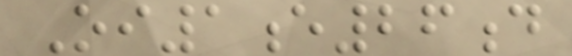Oi1e26d
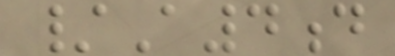/A4d
